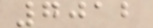7012
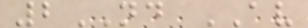2ND AV
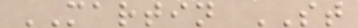MARTIN ST
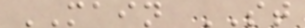MAIN ST
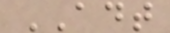ADT
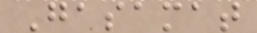Gasamat
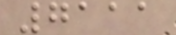7111
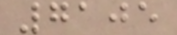7105
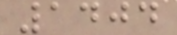1404
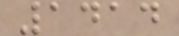1414
